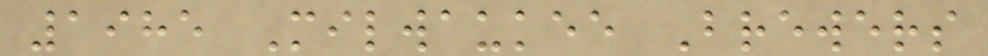1985 Milwaukee Brewers
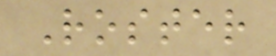Roster
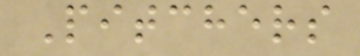Pitchers
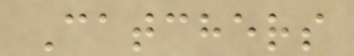Catchers
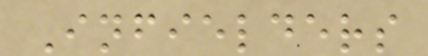Infielders
